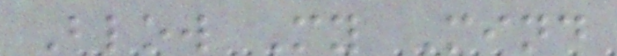Blow My Mind
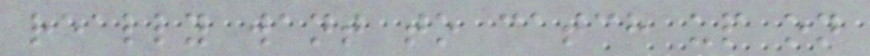really want to catch up on
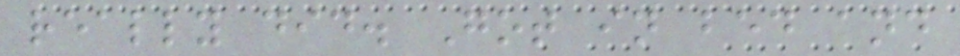really did. Got in bed and
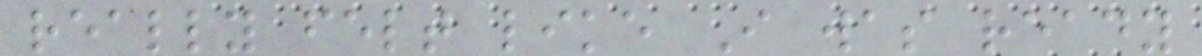really felt like I was ready
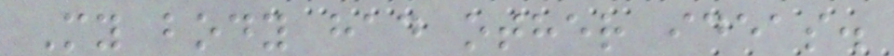My body had other ideas.
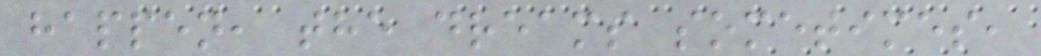happen, the dreams sometimes,
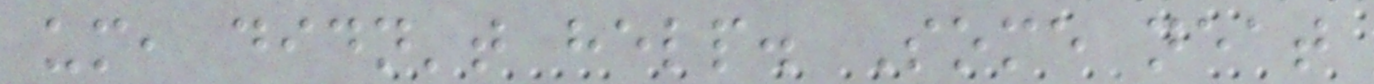um, didn't help. Some neat
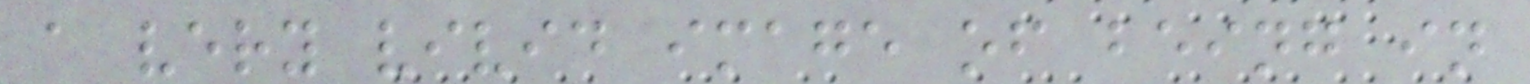a very vivid image of being in
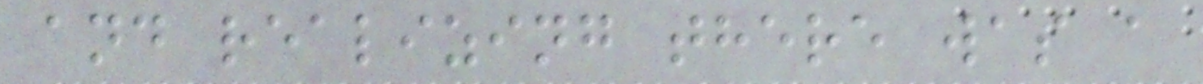and realizing there was a
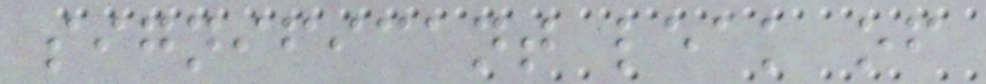significant leak of
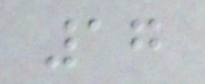17
